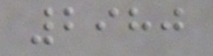2980
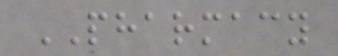PHARMACY
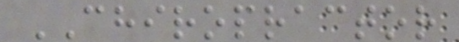CHIROPRACTOR
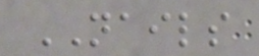NAILS
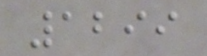1299
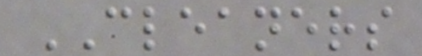CLEANERS
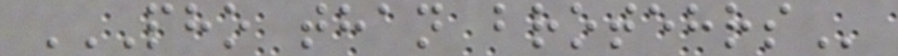PHO THAN BROTEHRS
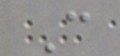C
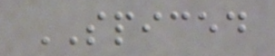SPICED
